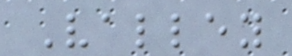Valley
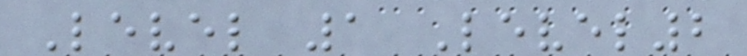Level 1 Level2
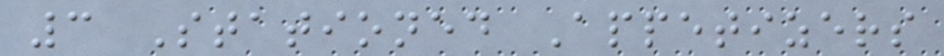3 Stationed Appetizers
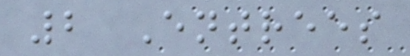2 Entrees
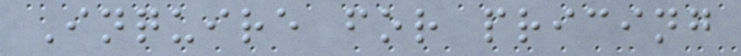Inquire for pricing
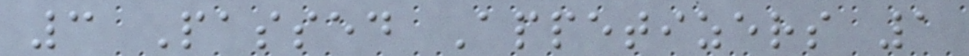3 Passed Appetizers 1
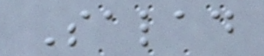Salad
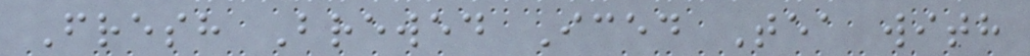Fresh Brewed Iced Tea with
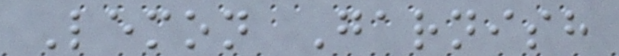Lemon Garnish
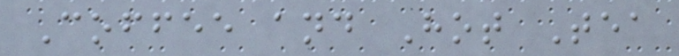Coffee and Hot Tea
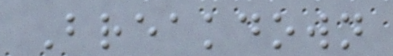Breakdown
